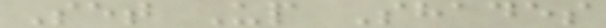Set Up Shades
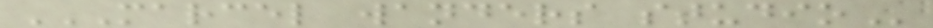MARCEL WANDERS STUDIO
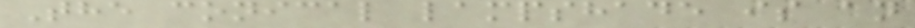The conical lampshade is an
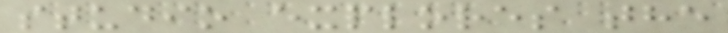studio explores the
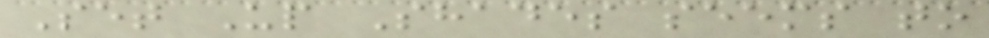Set Up Shades seems to
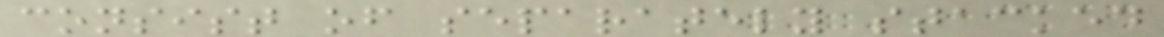consist of separately stacked
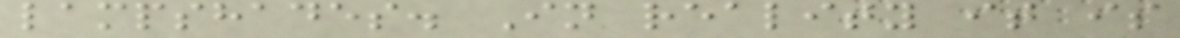lampshades. In reality it is
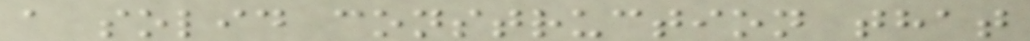a solid construction that
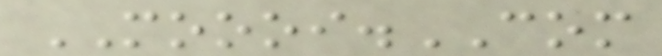MOOOI.COM
